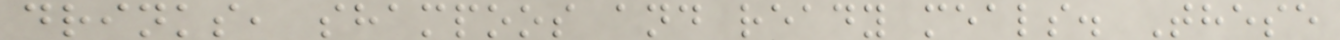drinks, shampoos and ready meals. These
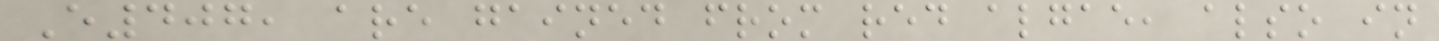E407, are gained from red algae, also in
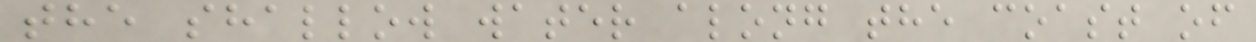the shallow water along the coast of
